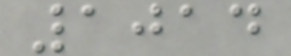1014
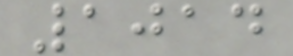1014
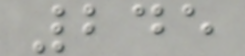245
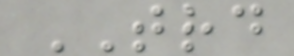TRD
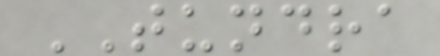TUNDRA
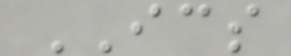ICS
